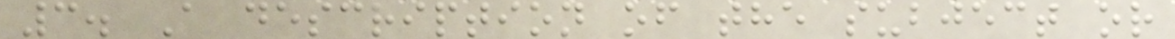3. A description of the subject or
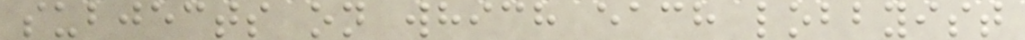subjects on which each lobbyist
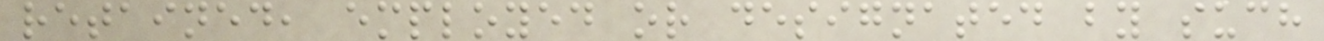retained, employed or designated by such
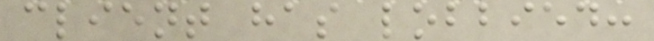client has lobbied:
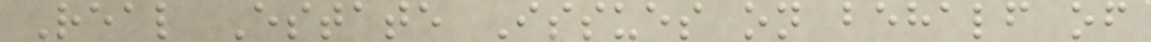Real Estate Issues on behalf of
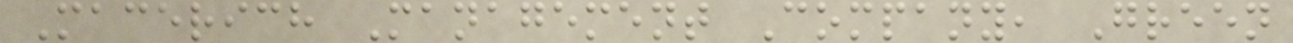Macerich Management Company, Green
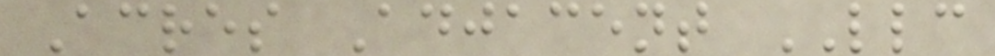Acres Adjacent LLC
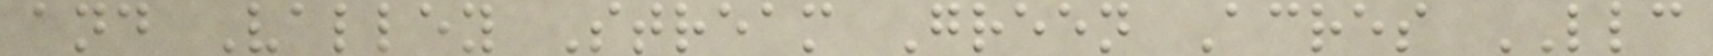and Valley Stream Green Acres LLC
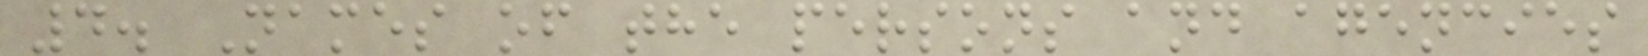4. Names of the persons and agencies
